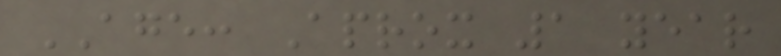AGE: Aprox 1 year
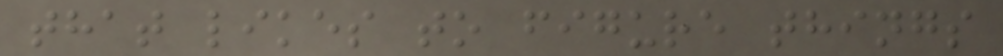that likes to figure things
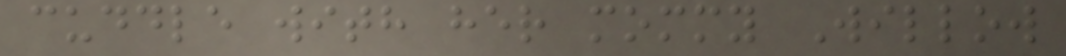cuddle with her mommy Willow
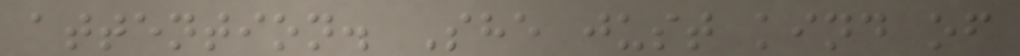attention. She just kind of
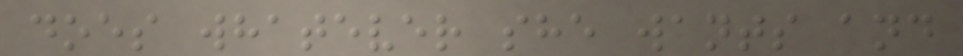does whatever she wants and
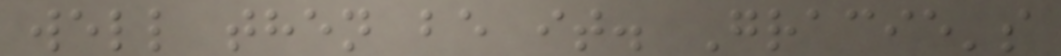well then be it. Gracie's
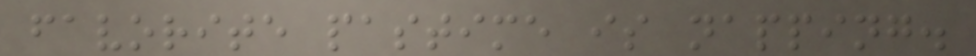favorite pastime is napping.
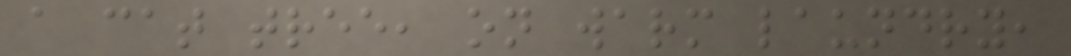a cat tree, on warm laundry,
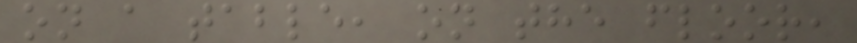on a table, on the floor,
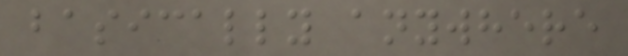basically anywhere
